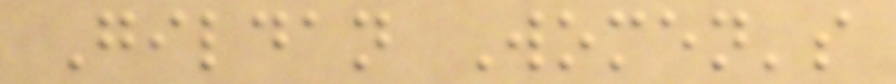Gildan Women's
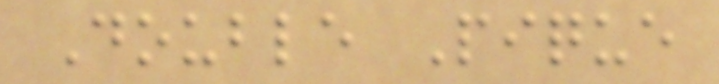Double Pique
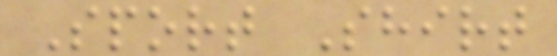Sport Shirt
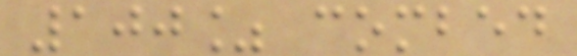100% combed
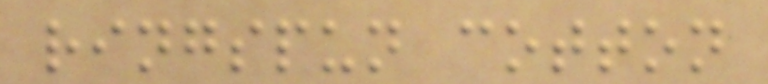ringspun cotton
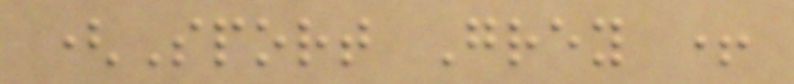(Sport Grey +
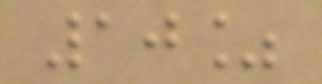10%
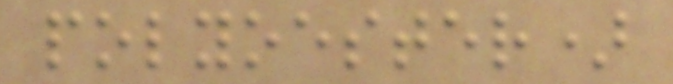polyoester)
